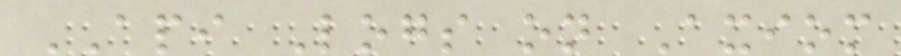API Logs on Axiom
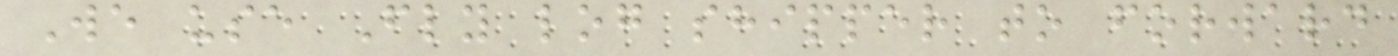We use Fly log shipper to forward
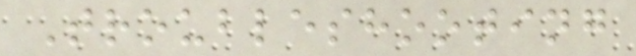Troubleshooting
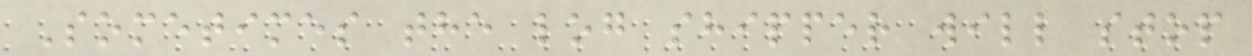Sometimes the log shipper will stop
